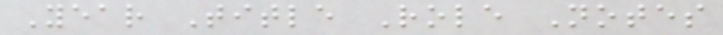Year Title Role Notes
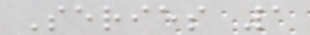Series 1
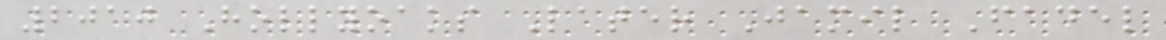2010 Hollyoaks Later Jamil Fadel
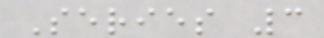Series 3
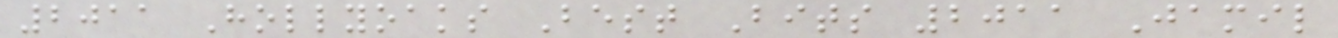2011 Hollyoaks Best Bits 2011 Jamil
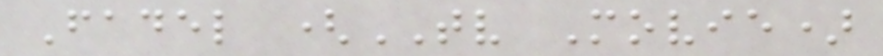Fadel (TV Movie)
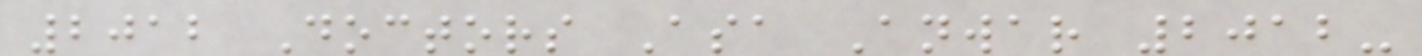2012 Doctors Asa Anwar 2012-
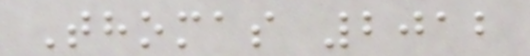Thomas 2012
